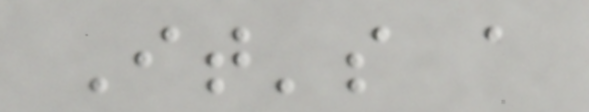It's a
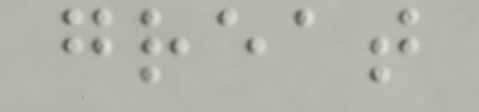great
